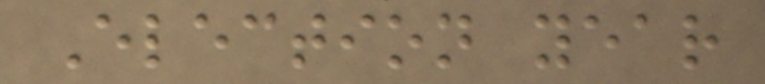Election year
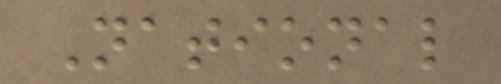National
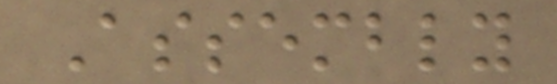Assembly
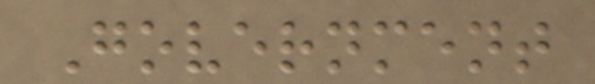Government
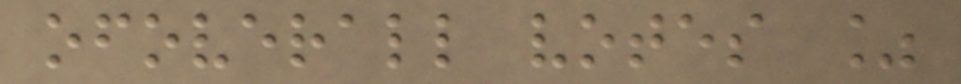ofoverall votes %
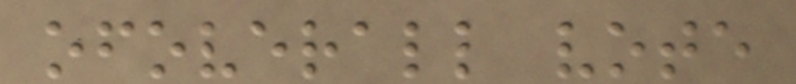ofoverall vote
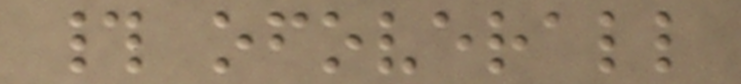# ofoverall
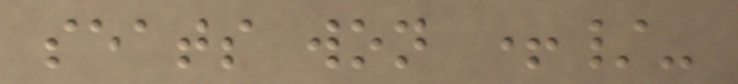seats won +/-
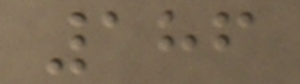186
